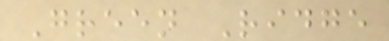Green Ridge
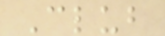Club
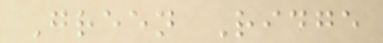Green Ridge
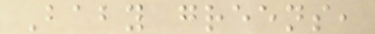Baby greens,
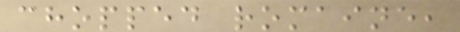chopped romaine,
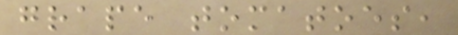grape tomatoes,
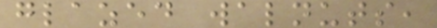glazed walnuts,
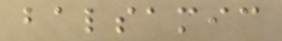balsamic
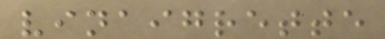vinaigrette
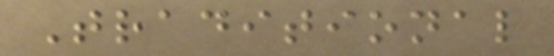Traditional
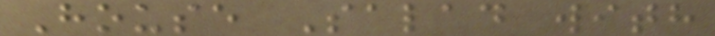House Salad with
